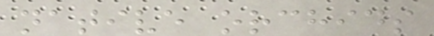native orchids
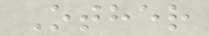Other
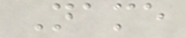Name
